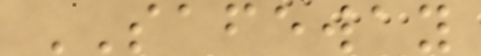SAFEWAY
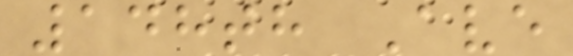148th Ave
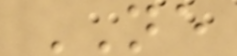NE
